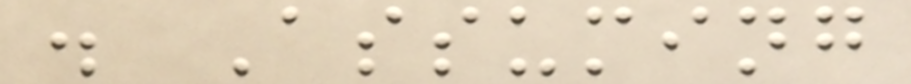. Assuming
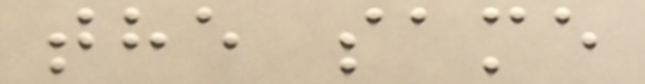the same
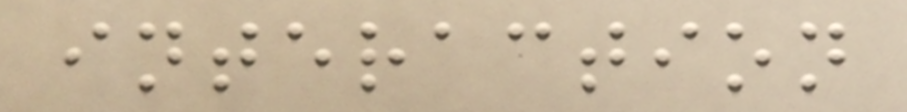interaction
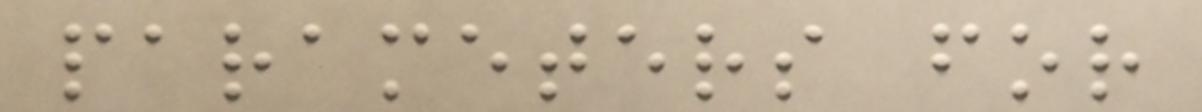parameters for
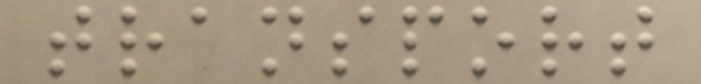transport
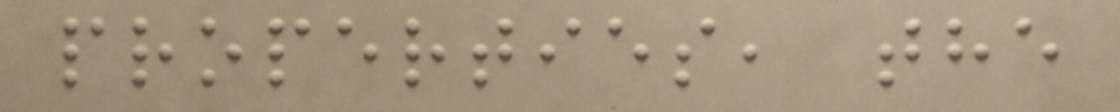properties, the
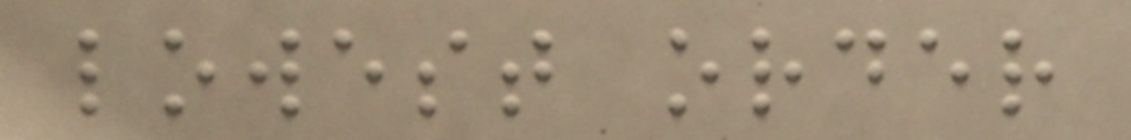lowest order
